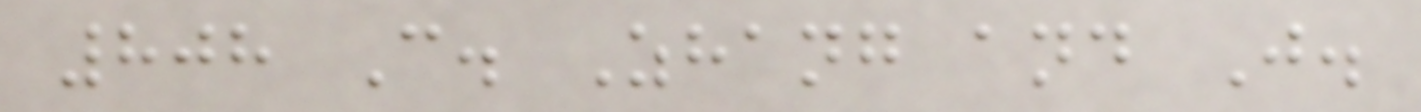808 C. Zhang and J.
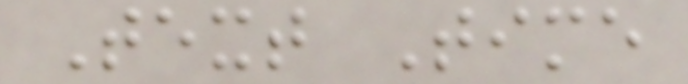Text Time
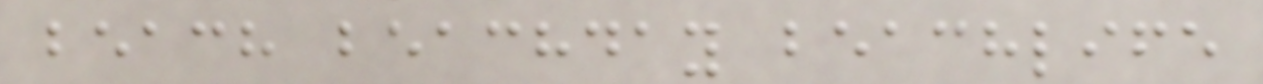beach beachday beachlife
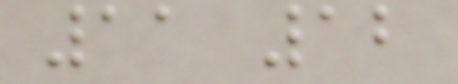11 12
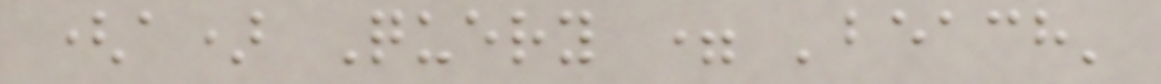(a) Query = 'beach'
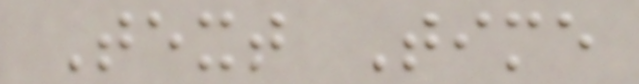Text Time
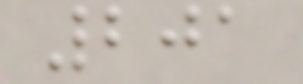201
